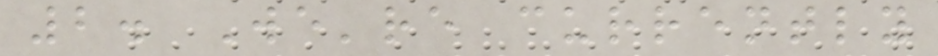2. We're currently
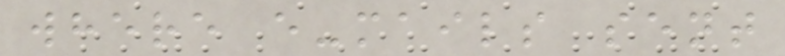where e-mails sent
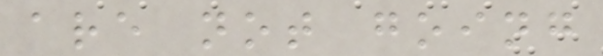are not going
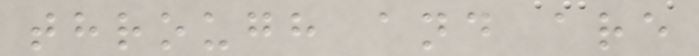through and are
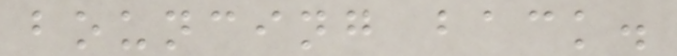bouncing back.
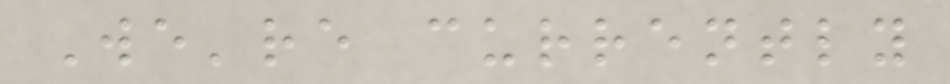We're currently
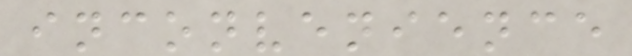inconvenience
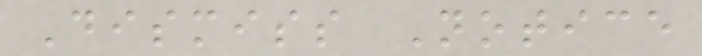Dismiss Notice
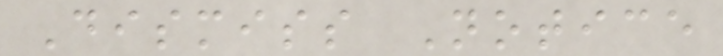Dismiss Notice
